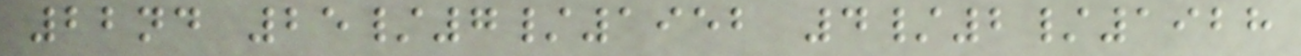22nd 25/7/1952 4/2/1928
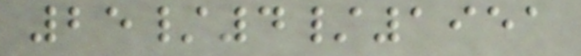25/4/1951
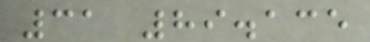31 89.135
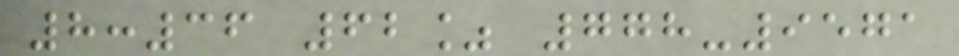8:36 62% 778-9571
